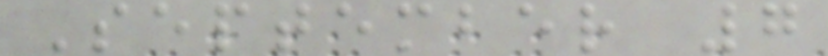September 7
